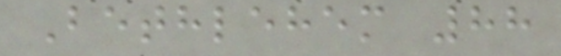Bethlehem 88
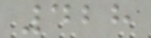428
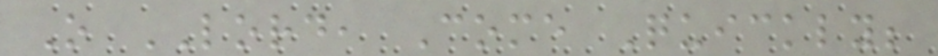O LORD, Come Quickly;
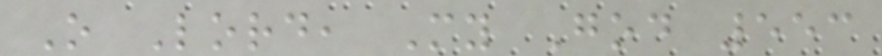O Lord, My God 553
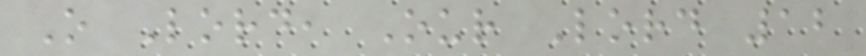O Lord, Our Lord 12
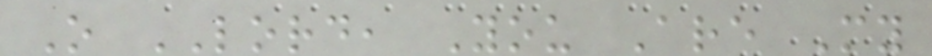O LORD, You Are My
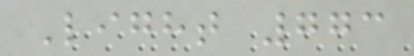Light 773
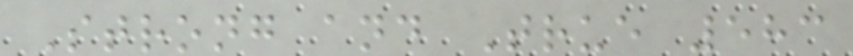Strong and True 583
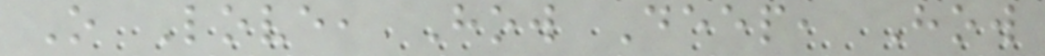O Love, How Deep, How
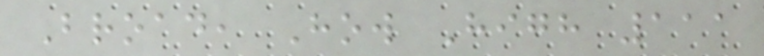Broad, How High 111
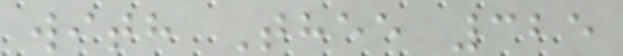with Thee 325
